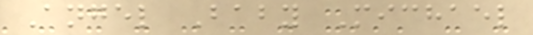Angel Baby Michael
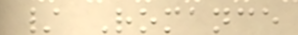/ Romance
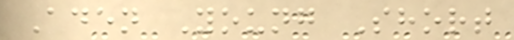Aden Young Short
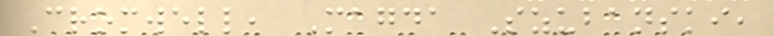Cromwell, Magda Szubanski,
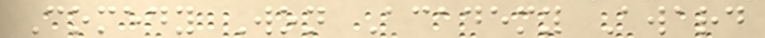Comedy Won Academy Award
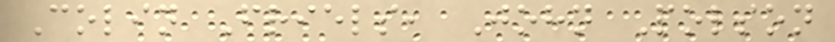Colin Friels, John Polson
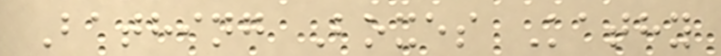Bathing Boxes Kathy
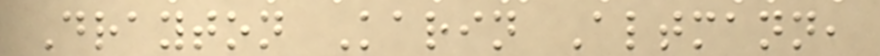Drayton Karin Altmann,
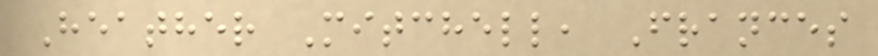Heather Mitchell, Frances
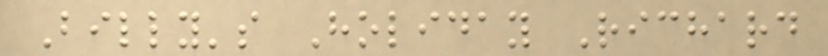Billy's Holiday Richard
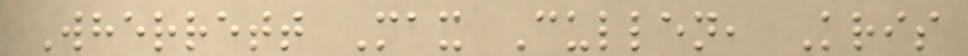Wherrett Max Cullen, Kris
